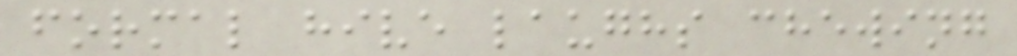formal hive laughs chewing
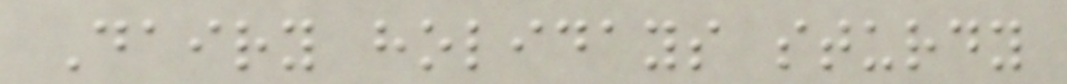Dairy holidays sturdy
